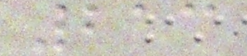213
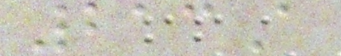213A
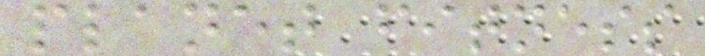planet fitness
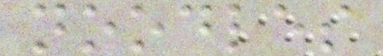noodles
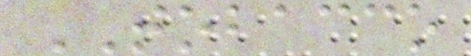TOBACCO
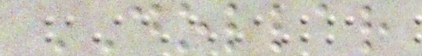DOLLAR
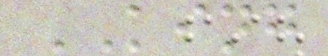KING
